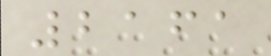2161
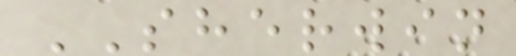SHERWIN
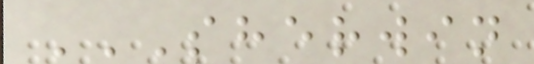SHERWIN
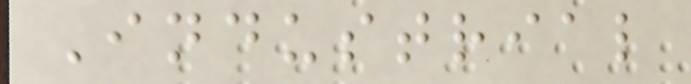Industrial
